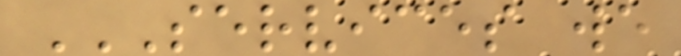SERVICES WE
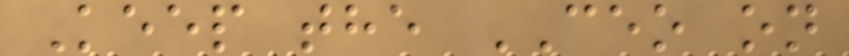Keep the CEO on
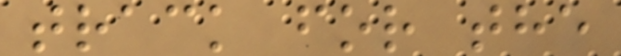track for the
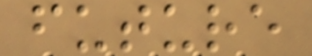future
